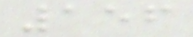156
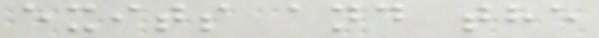exits and the
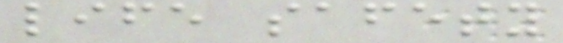life safety
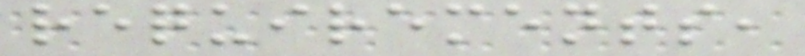requirements,
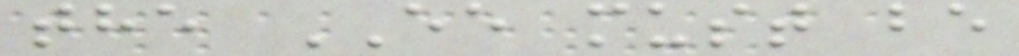the EE must be
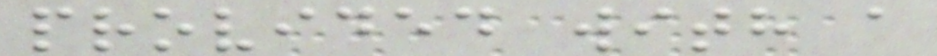provided with a
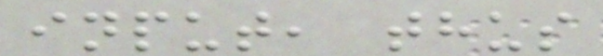input, thus
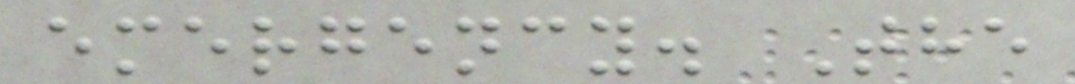emergency. The
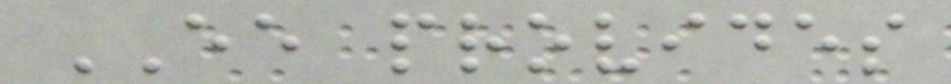EE provides
